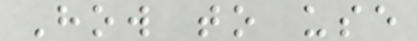How to use
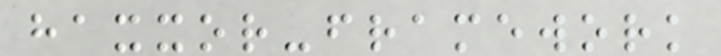haxxor-framework
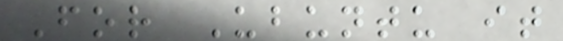For Ubuntu it
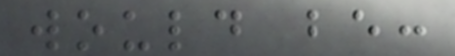would be:
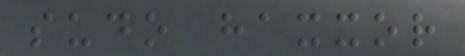sudo haxxor
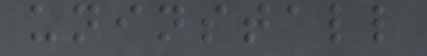uninstall
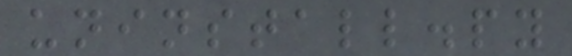uninstall.py
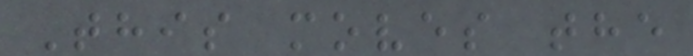This moves the
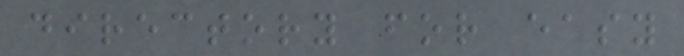directory for easy
